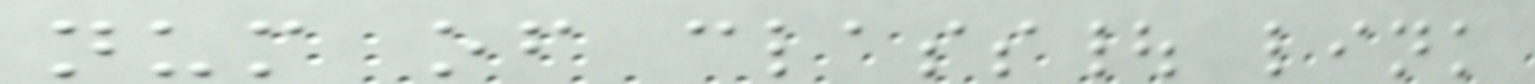num of class| link
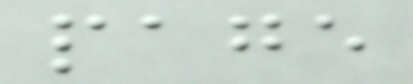page
